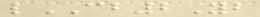lCB2Yb
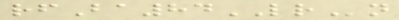rfBa84LRn
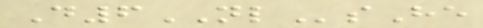D6NLsHe
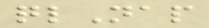qlNap
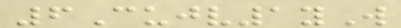6Cujv1yW
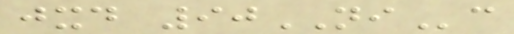jxd 90NIc
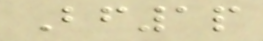Bf1p
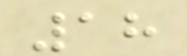18
